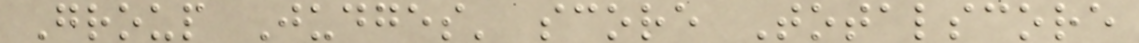Group Judges' score Totalscore
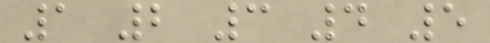1 2 3 4 5
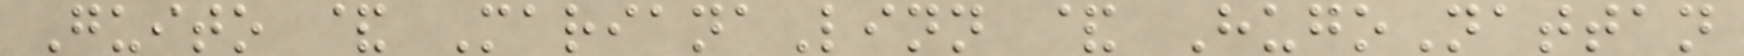Guito & MarianaLinn & HugoNattan
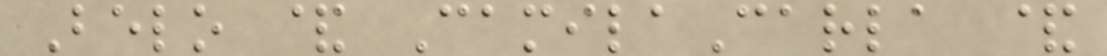Belo & CamilaCarla &
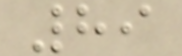89
